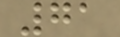71
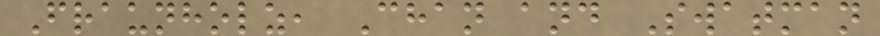Fraunholz, Chan and Swatman
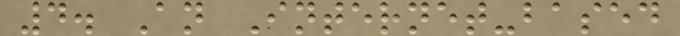4. An Internet-based
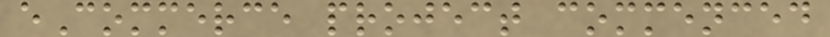eCommerce project commenced
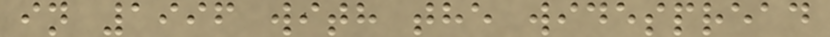in 1996 with the widespread
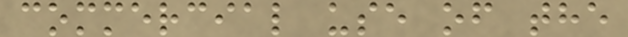commercial use of the
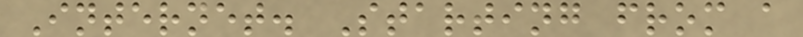Internet. Starting from a
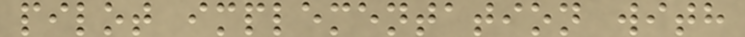pilot implementation with
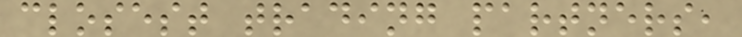closest trading partners,
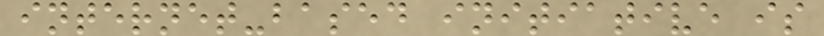internet-based initiative is
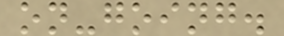on-going.
